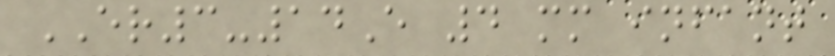ER3-14E 4 mm infant
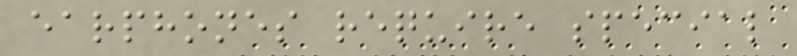earphones require special
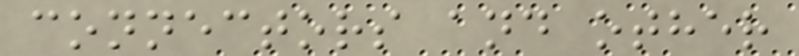connectors and other
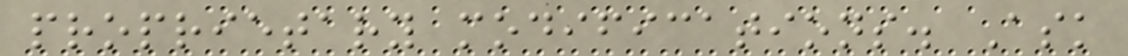proprietary modifications. Ask
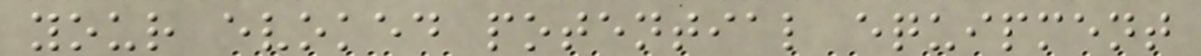your evoked potential equipment
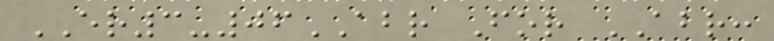ER3-06ABR For ABR:
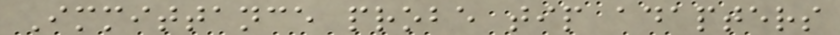Immittance probe tip adapters
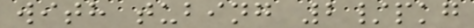with tubing 2/pkg
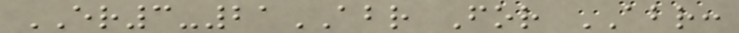ER3-21ABR For ABR:
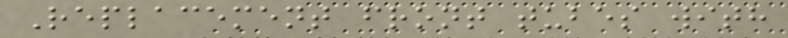Replacement front tubes with
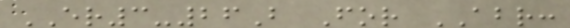ER3-26B For ABR:
